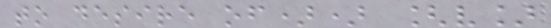to desire of)) [v]
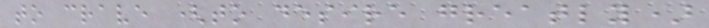to crave (to desire greatly)
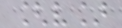[v]
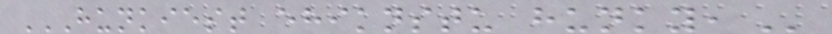HUNKIEST EHIKNSTU HUNKY,
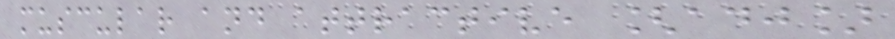muscular and attractive [adj]
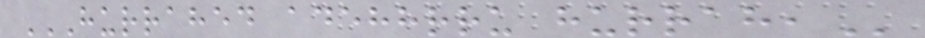HURRAHED ADEHHRRU HURRAH,
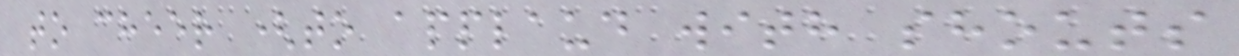to cheer (to applaud with shouts
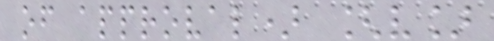of approval) [v]
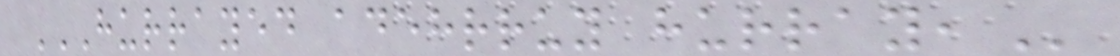HURRAYED ADEHRRUY HURRAY,
